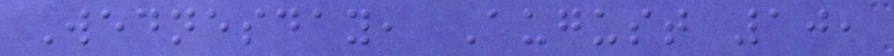Wednesday, August 10,
